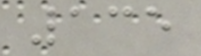135
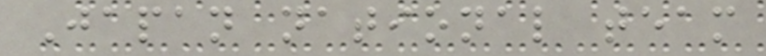Japan national team
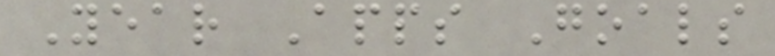Year Apps Goals
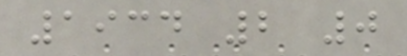1934 2 0
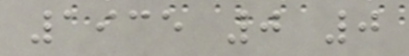1935 0 0
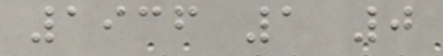1936 1 0
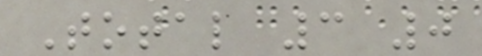Total 3 0
